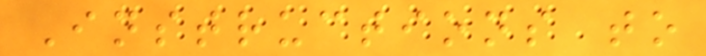Instructions to
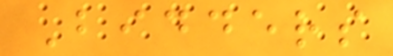Bidders
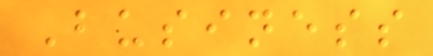Business
